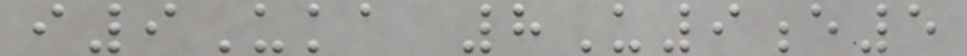i9Uka 8U9e5
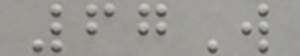67W
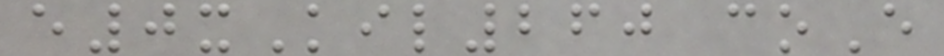e0xKil260 coE
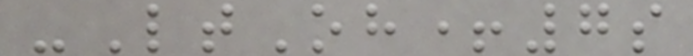-LtOh+7s
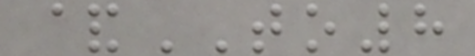&TO8
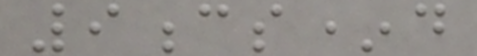9cs*d
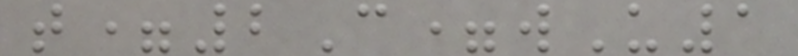t=2C=wU1
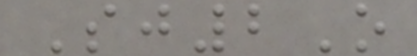Sj2O
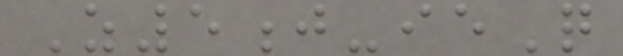Z5j-ieQ
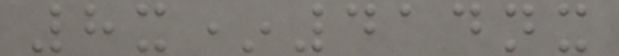8x*414nx
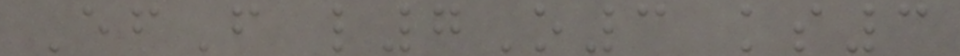EfF l7O3 ks3
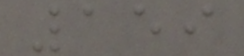159
